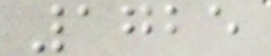1725
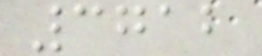3712
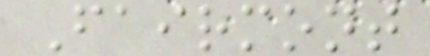Fairmont
